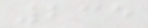235
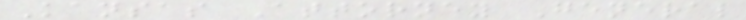Kansas Attorney General
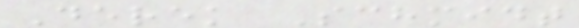Derek Schmidt
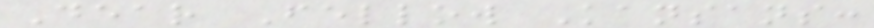Dear Fellow Kansans:
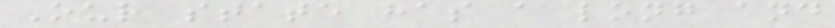Our state has a long and
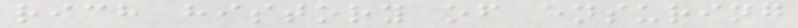rich history of ensuring
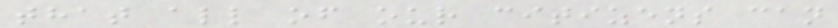that all of our citizens can
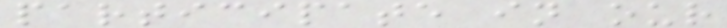participate in our
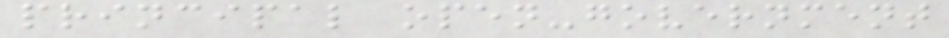principal open-government
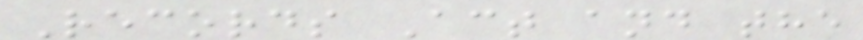Records Act and the
